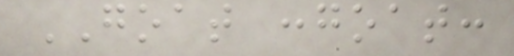GOAT :goat:
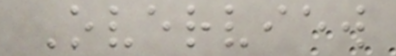Overview
